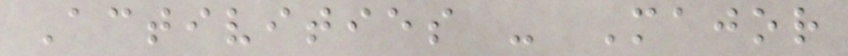Activities - Major
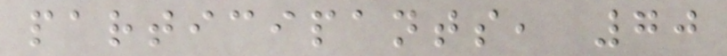participants, 70
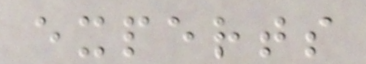experts
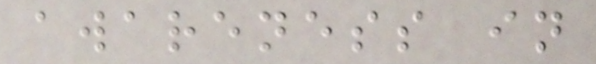awareness in
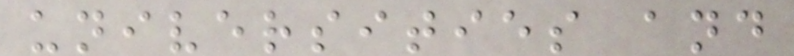universities and
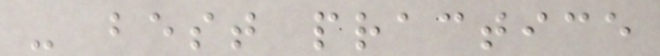- best practice
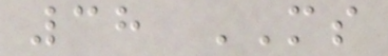38 MS
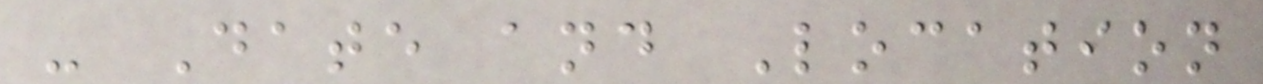- Date and Location
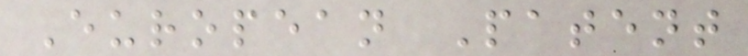European Patent
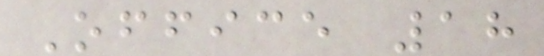Office 18
